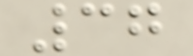37
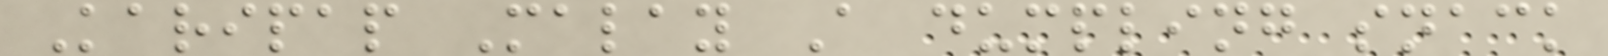Karipap Malay A dumpling snack
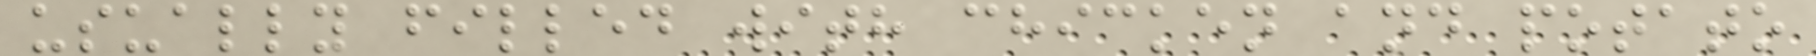usually filled with chicken and potato
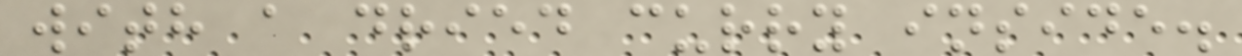with a dried curry inside.
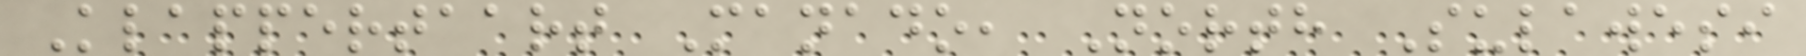Klappertaart Manado, North Sulawesi
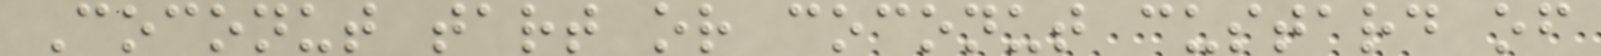Coconut tart or coconut custard of
